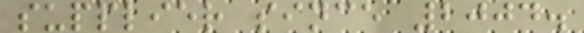supplier since 2004.
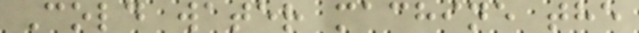Cold water machine the
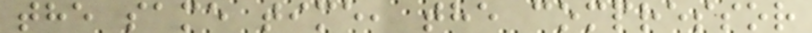the same time, the compressor
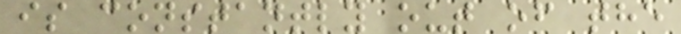is constantly out of the
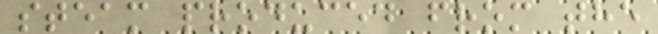steam produced from the
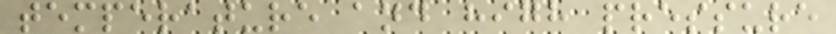temperature and high pressure
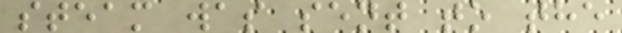steam was sent to the
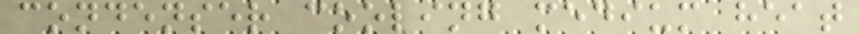condenser cooling medium heat
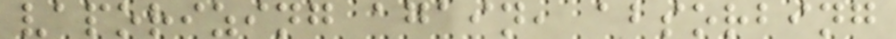vaporizing again, absorbing
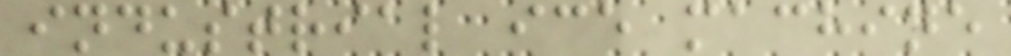industrial ice machine
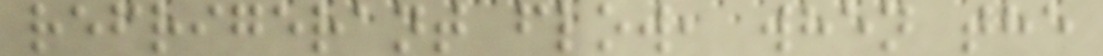refrigerant flow, when the
